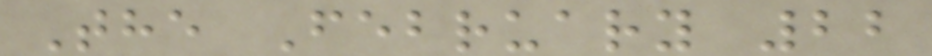The February 22
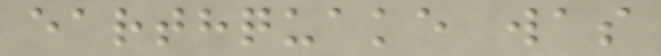earthquake was
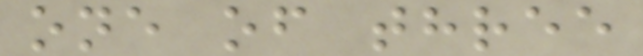one of three
